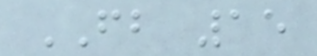FB 15
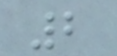2
